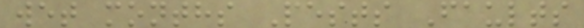wet months Pests Faults
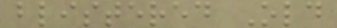blistered Old
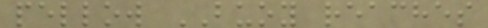pellow BUOY reaches
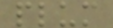plum
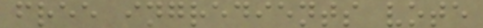free ingredients vote
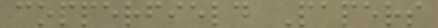copperfield Papers
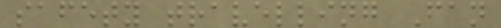safety travelling Fan
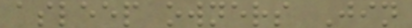asleep owners Jin
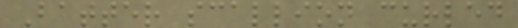Batter scallion curled
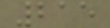215
